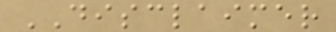DISCLAIMER
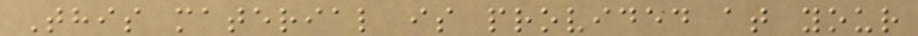This material is provided at your
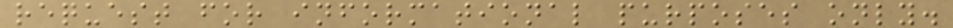request for informational purposes only.
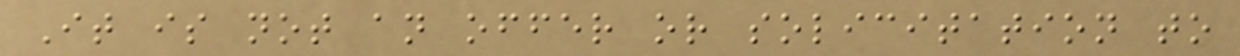It is not an offer or solicitation to
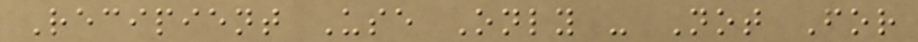Recipient Use Only - Not For
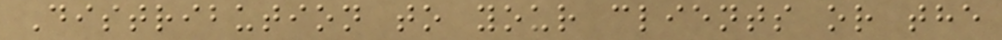Distribution to your clients or the
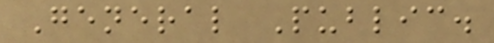General Public.
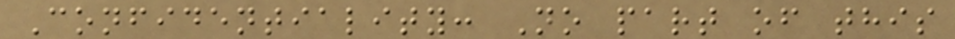Confidentiality: No part of this
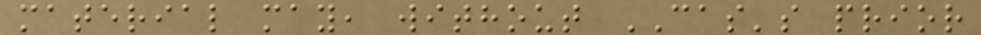material may, without CAS's prior
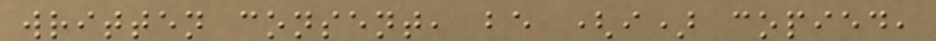written consent, be (i) copied,
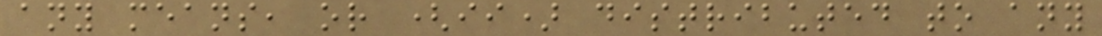any means, or (ii) distributed to any
